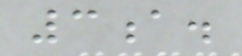3a.
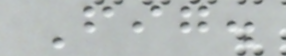Fig.
